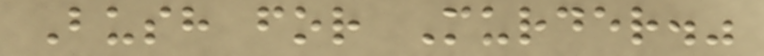Bush for Murder."
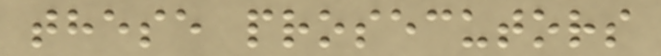these prosecutors
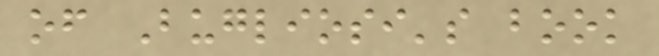of Bugliosi's book
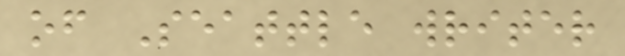of Seattle writer
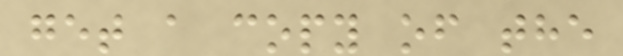get a copy of the
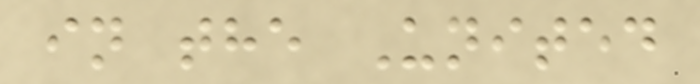in the United
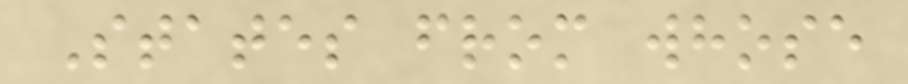States from whose
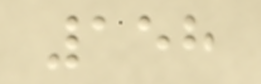158
